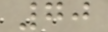70
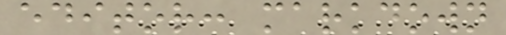editor: markdown
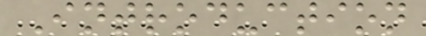Introduction
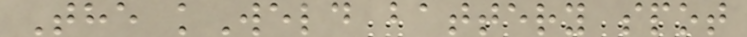The kWeld battery spot
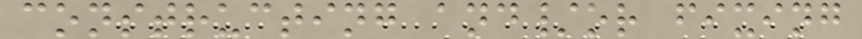constructing and/or fixing
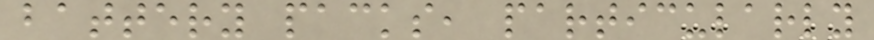battery packs, particularly
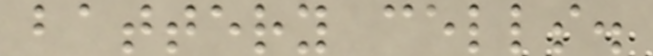battery cells.
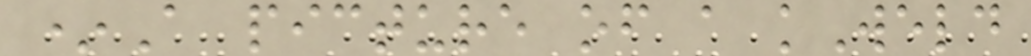*A picture of a kWeld
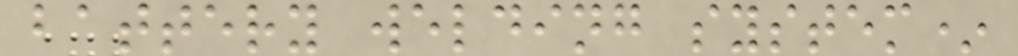battery welding system*
